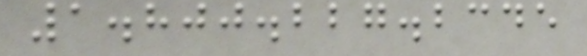1.800.227.2345
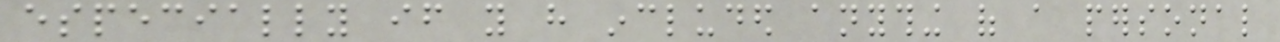especially if you have included anything of a personal
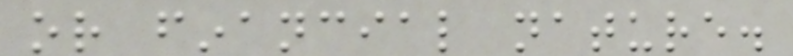or financial nature.
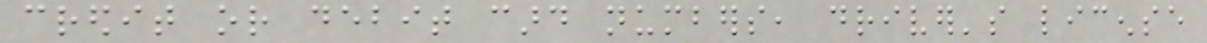credit or debit card numbers, driver's license
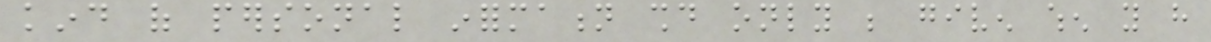kind of personal information should only be given when you have
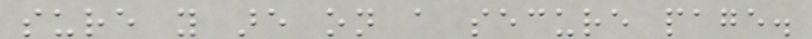sure you are on a secure page.
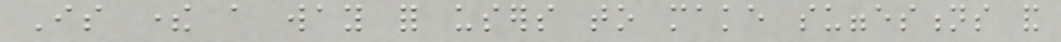Is there a way for users to make suggestions and
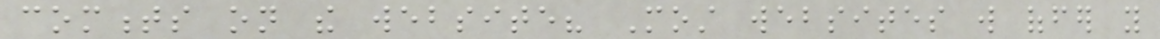comments on the website? Most websites will offer you
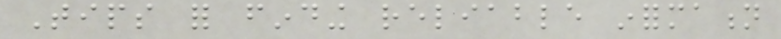Tips for finding reliable information
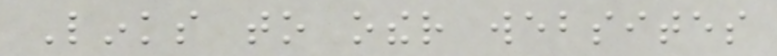Links to other websites
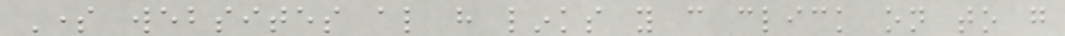Some websites also have links you can click on to go
